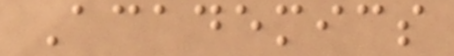Academics
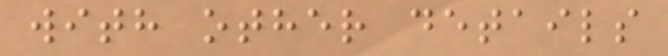with other details
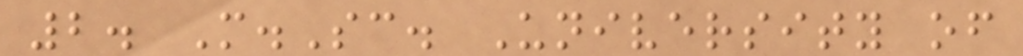2. M.Sc. University of
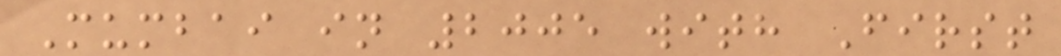Mumbai in 2005 with First
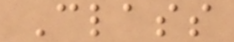Class
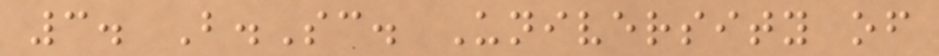3. B.Sc. University of
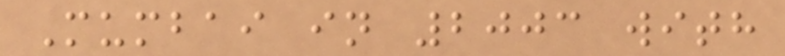Mumbai in 2003 with
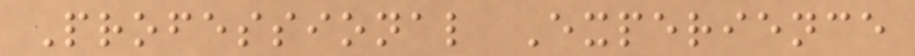Professional Experience
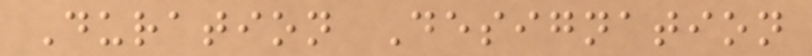Duration Designation
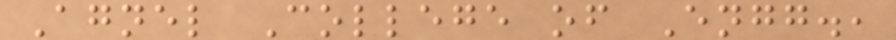Agnel College of Engg.,
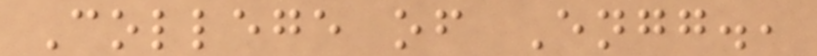College of Engg.,
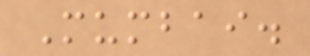Mumbai.
